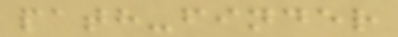path-finder
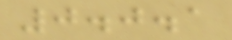0.0.1
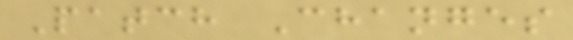Patch Changes
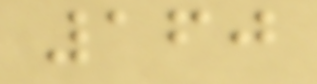160
